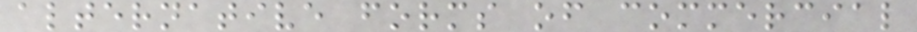alternative forms of commercial
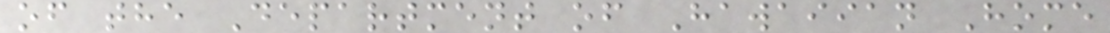of the Department of Hawaiian Home
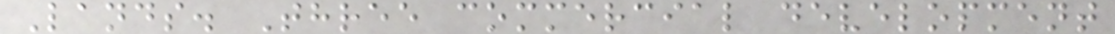Lands. Three commercial development
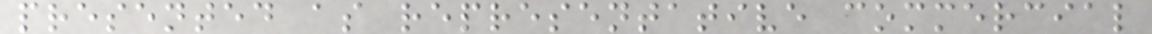presented as representative commercial
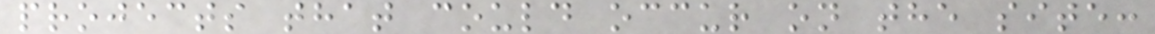projects that could occur on the site:
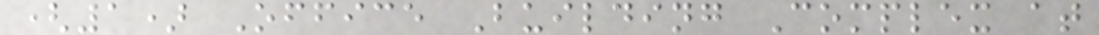(1) Office Building Complex at
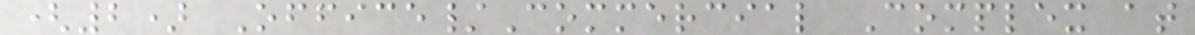(2) Office/Commercial Complex at
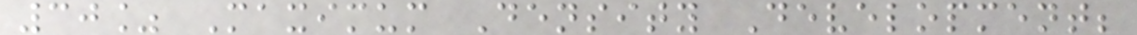30% Maximum Density Development;
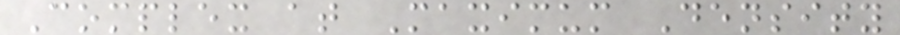Complex at Maximum Density
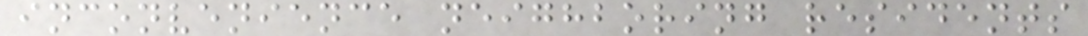inconvenience neighboring residents
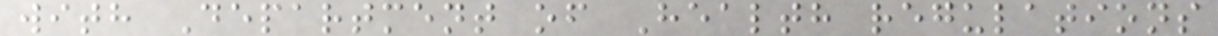with Department of Health regulations
